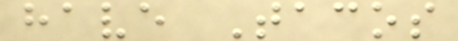have Tacos
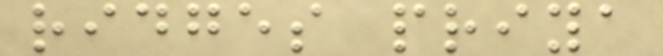ridges priya
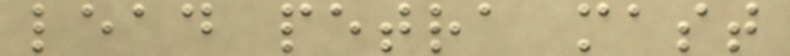lead petra mast
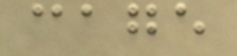cage
